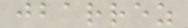jbarrez
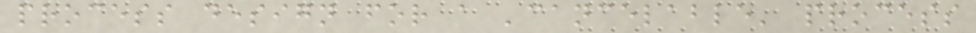process design for a 'cancelable' process
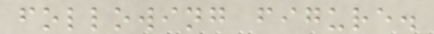following figure.
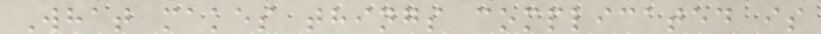What makes things complicated is
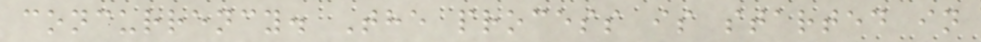concurrency. The process is started in
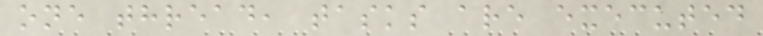one thread, tasks are executed
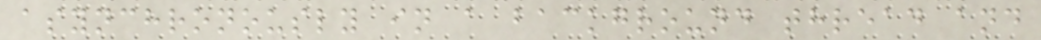asynchronously in a background thread and
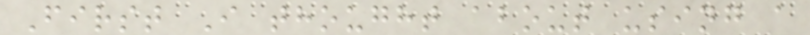First I thought about using a
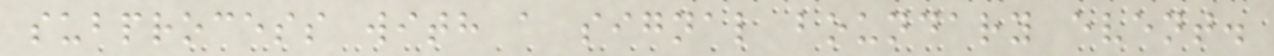subprocess with a signal boundary event.
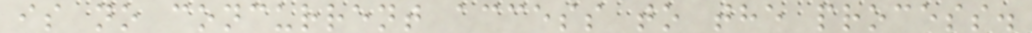is no concurrent access to the process.
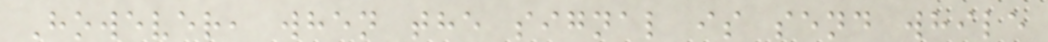However, when the signal is send while
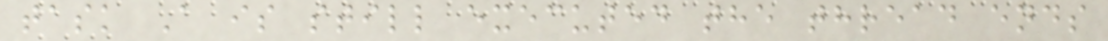task A is still executed the thread ends
